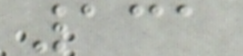131
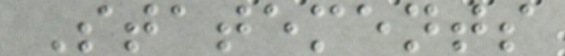Statements
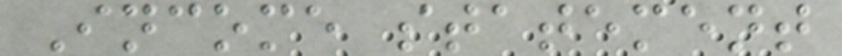Income statement
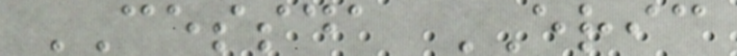CESSDA ERIC
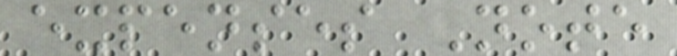expenses Note
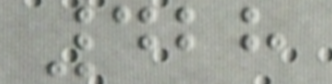428
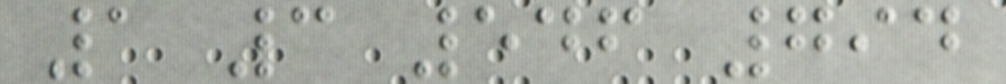1 3 546 794
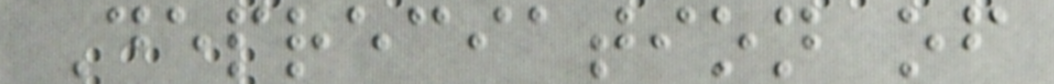Depreciation of
